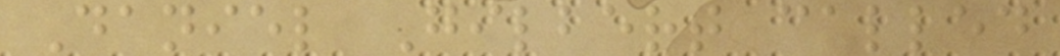Daniel Gilbert called
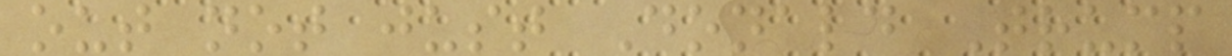out not just Donald Trump
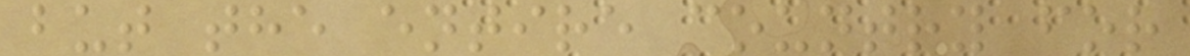but the entire country for
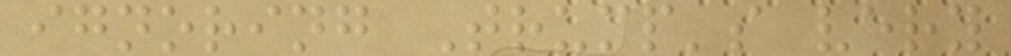ignoring Trump's very
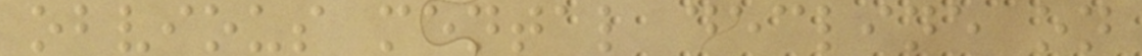obvious mental decline on
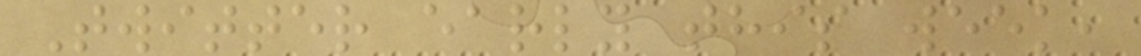Twitter early this week,
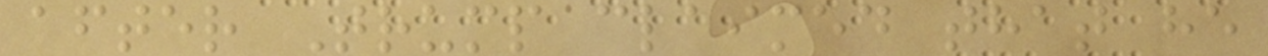after Trump claimed that he
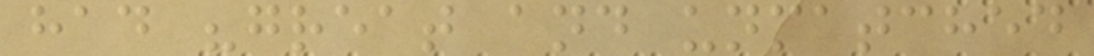had "great and unmatched
